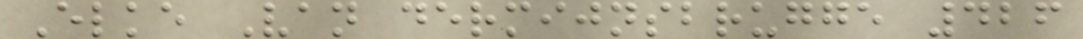Elke Van dermijnsbrugge 426
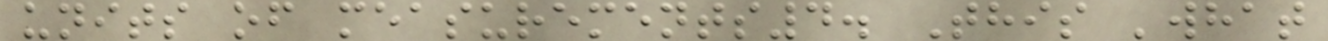units of measurements4. This 'what
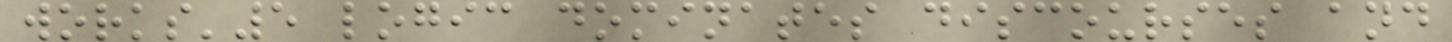works'5 logic dominates discourses and
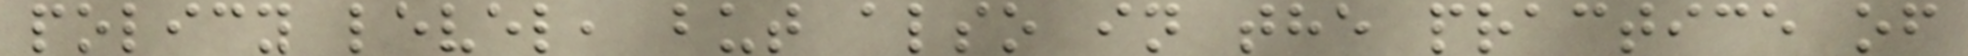policy level, but also in the practice of
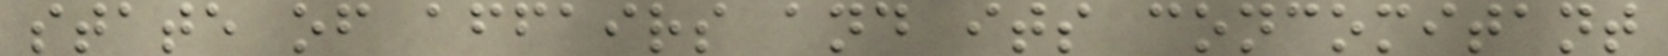state of affairs and its concomitant
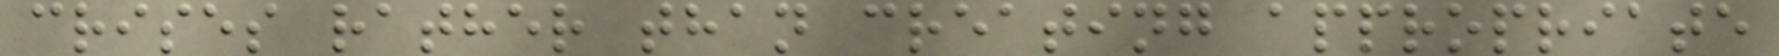crises rather than creating appropriate
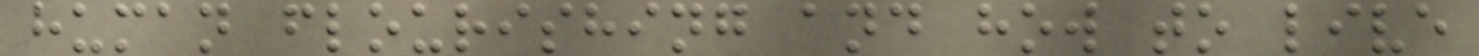human flourishing and how to live
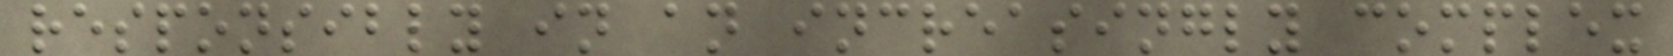responsibly in an increasingly complex
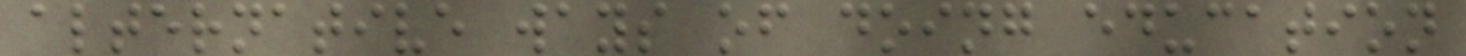alternative ways of doing education
